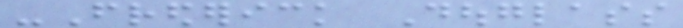-Frederick Douglass
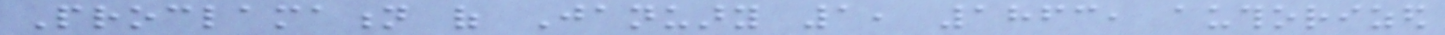Proclamation of January 1, 1863, authorized
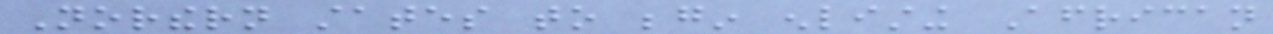Northern states to begin enlisting African
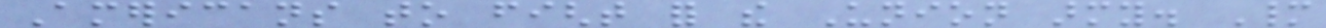Americans to fight for the Union army. Many
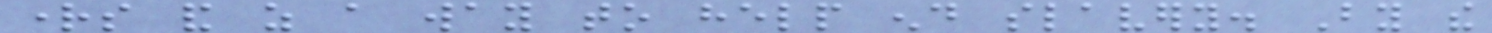rights and as a way to help end slavery. By the
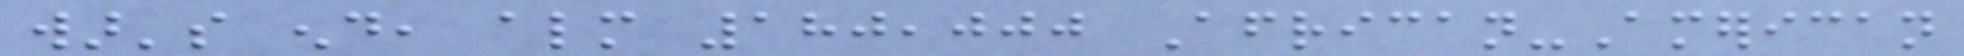war's end, almost 180,000 African-American
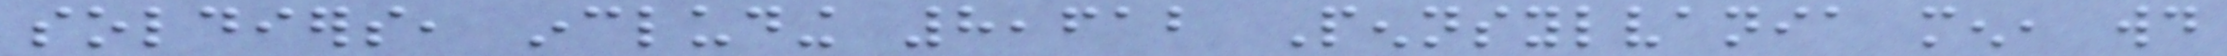soldiers, including 8,612 Pennsylvania men, would
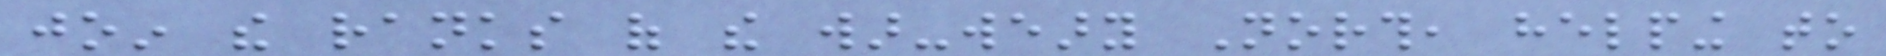join the ranks of the war-weary North, helping to
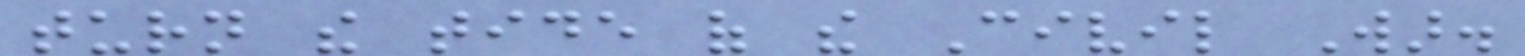turn the tide of the Civil War.
